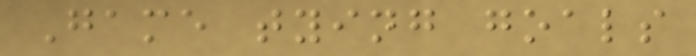Game tying goals
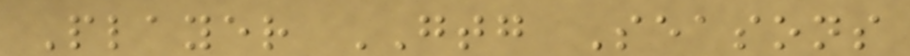Player GTG Seasons
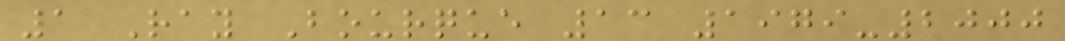1 Ray Bourque 13 1979-2000
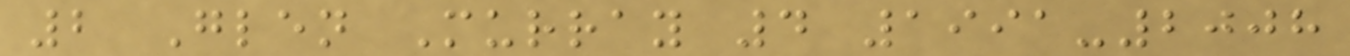2 Glen Murray 4 1991-2008
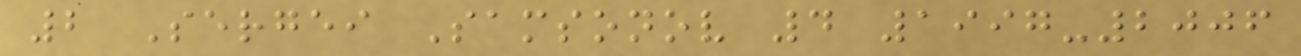2 Sergei Samsonov 4 1997-2006
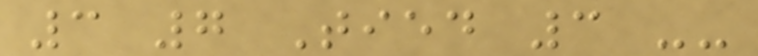3 7 Tied 3 --
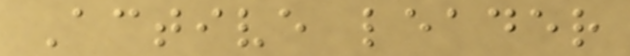Active leader
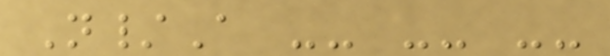N/A -- -- --
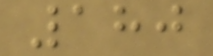180
